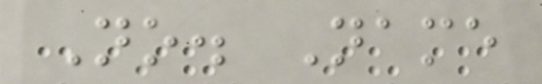No. Name
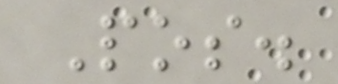Pos.
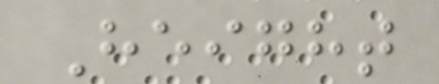Height
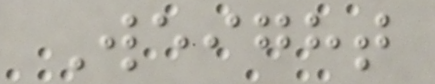Weight
